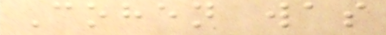Cohen was
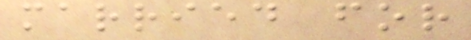married for
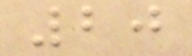20
